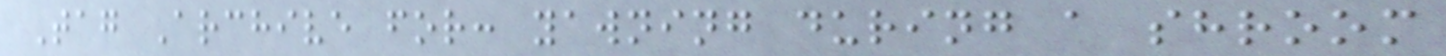Tag Archive for: yawning during a shroom
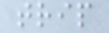trip
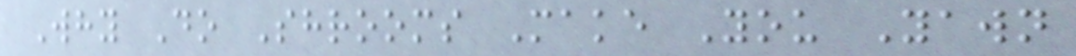Why Do Shrooms Make You Yawn
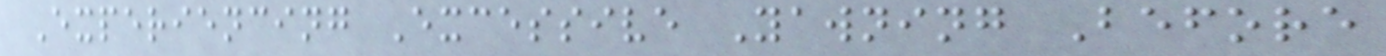Experiencing Excessive Yawning Before
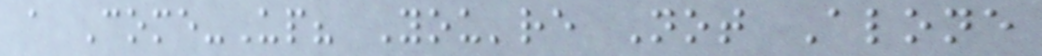a Come-Up? You're Not Alone
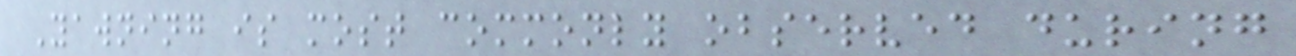Yawning is most commonly observed during
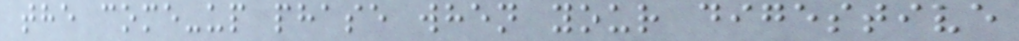the come-up phase when your digestive
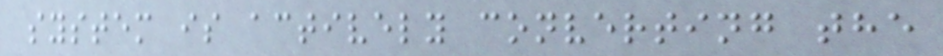system is actively converting the
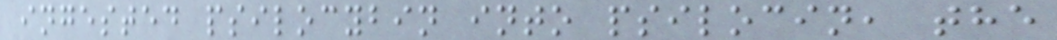ingested psilocybin into psilocin, the
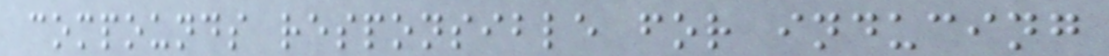compounds responsible for inducing
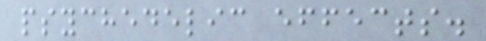psychedelic effects.
